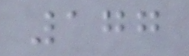177
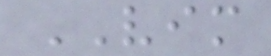VIM
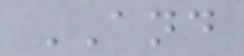AND
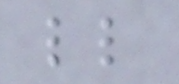ll
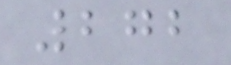272
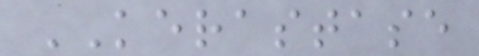KERASTASE
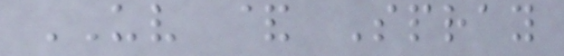UV & Spray
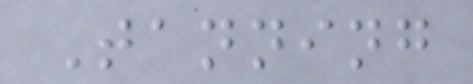Tanning
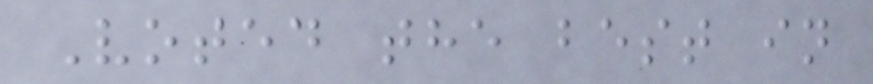Voted the best in
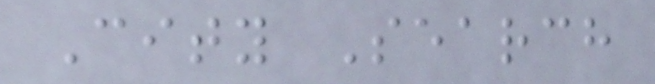City Search
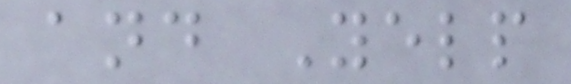and Yelp
